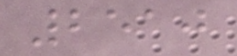2510
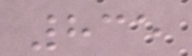835
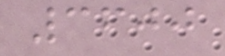3600
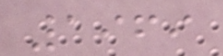1969
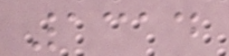1314
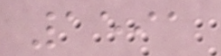1591
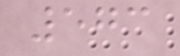573
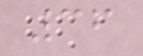36
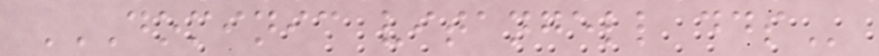DOMINIC VITANGELL DDS
